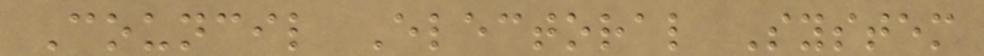Council Electoral System
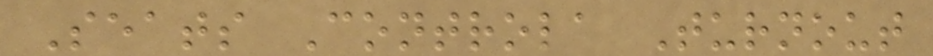Seats Controla Turnout
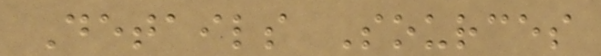Details Sources
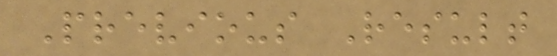Previous Result
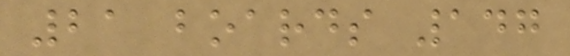21 boards 147
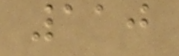110
